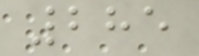285
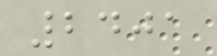2401
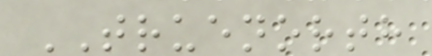TRUENORTH
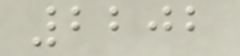2202
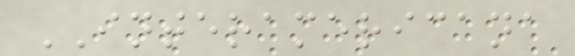INTERAMERICANA
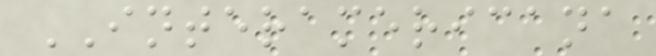INTERAMERICANA
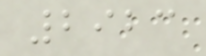2923
